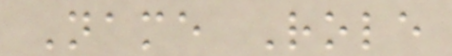Name Role
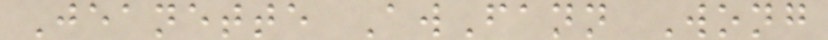Jeanette AwFann Wong
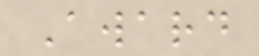Award
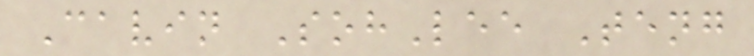Cavin SohLee Teng
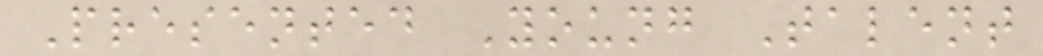Presented Young Talent
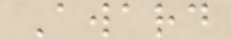Award
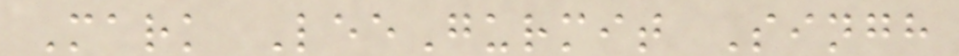Mark LeeGurmit Singh
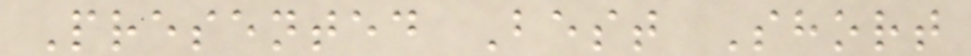Presented Best Short
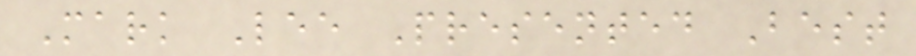Mark Lee Presented Best
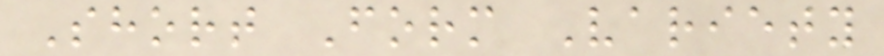Short Form Variety
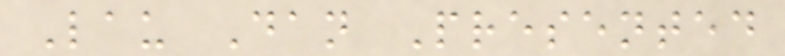Lau Dan Presented
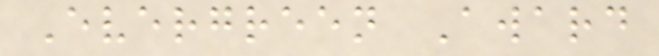Evergreen Award
